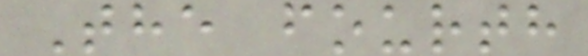The fourth
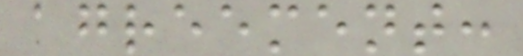agreement:
